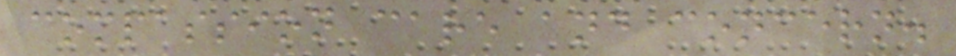compassion care and concern.
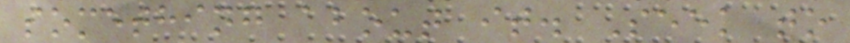something about it. Seek to
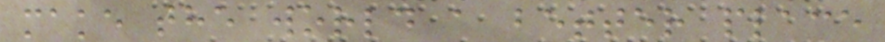make the world a better place
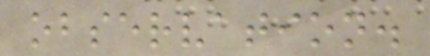observation.
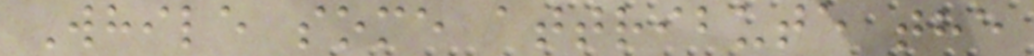While some attribute the
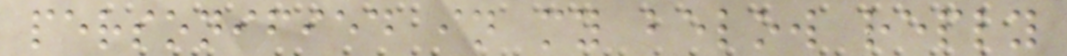personified in my below reply
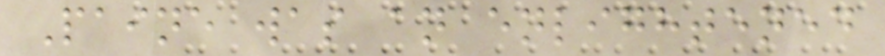Paine was an enlightened
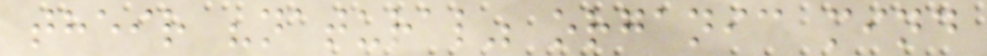their "natural" organic mind
